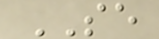SE
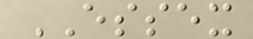ESSEX
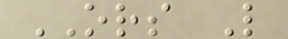ORS L
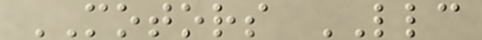MOTORS LLC
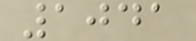1041
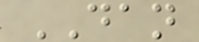DAN
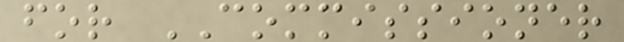for COMMISSIONER
